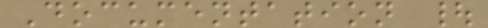Documentation |
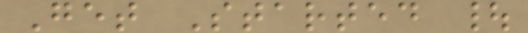Get Started |
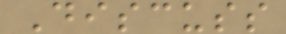Discuss
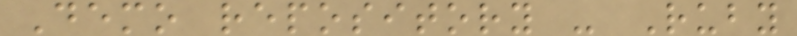Demo repository - Ruby
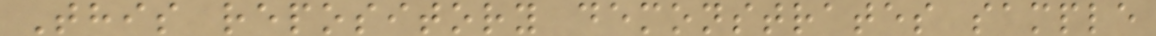This repository demonstrates sample
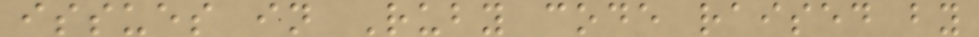issues in Ruby code raised by
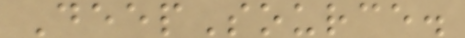DeepSource.
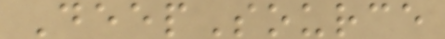DeepSource
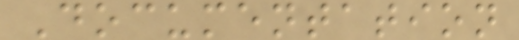Documentation
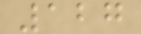127
